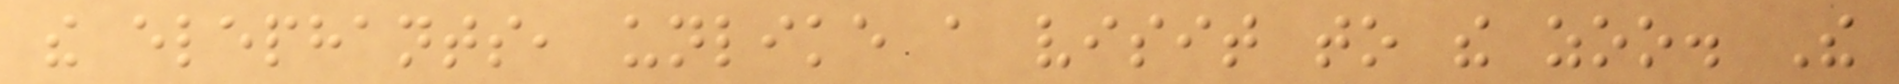the elephants, unlike a visit to the zoo. The
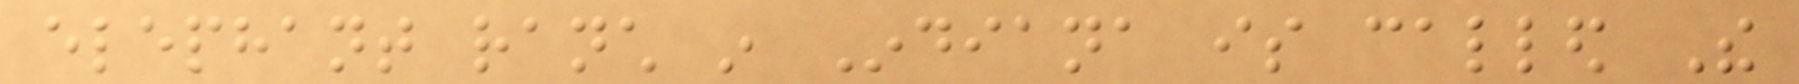elephant ranch in Indiana is called The
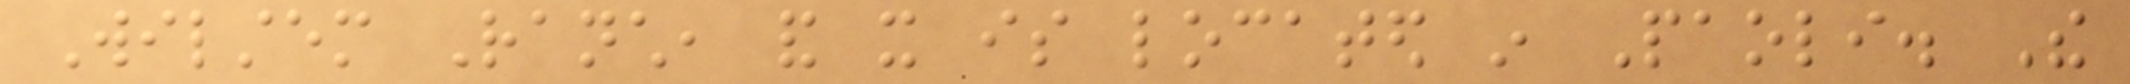Wilstem Ranch, and it is located in Paoli. The
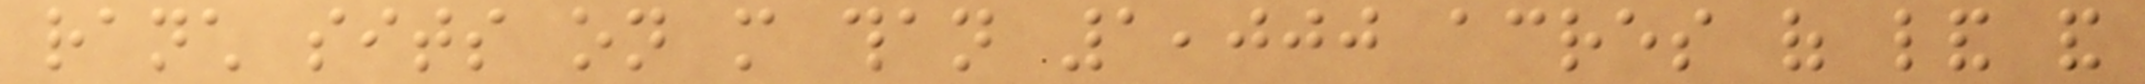ranch sits on more than 1,000 acres of land and
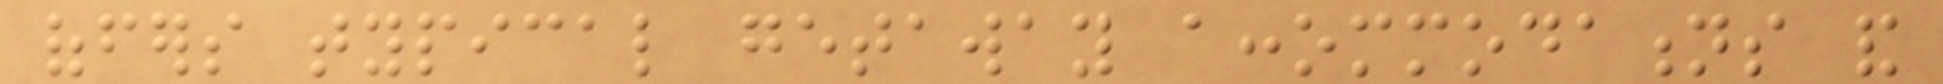offers typical getaway accommodations and
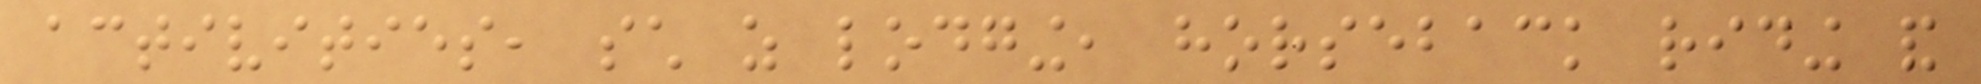activities, such as lodging, horseback riding and
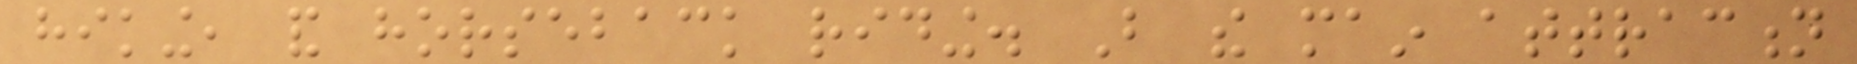hiking, and horseback riding. But the main attraction
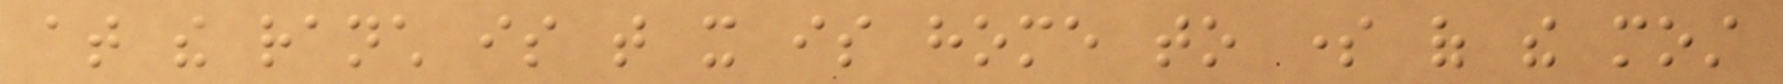at the ranch is that it is home to some of the most
